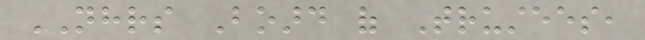NHRS Board of Trustees,
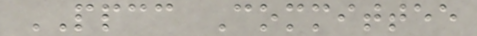PPCC Committee
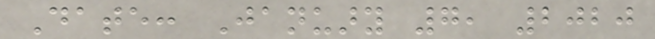Date: January 7, 2020
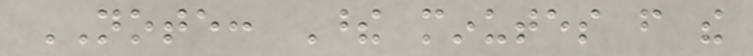NOTE: These minutes from the
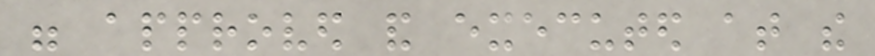were approved and executed at the
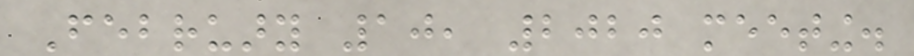February 10, 2020 meeting.
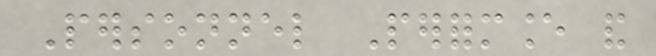Personnel Performance and
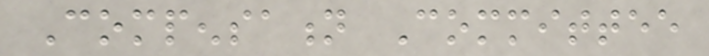Compensation Committee
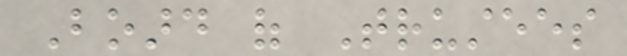Board of Trustees
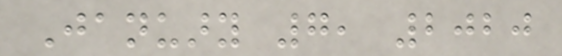January 7, 2020
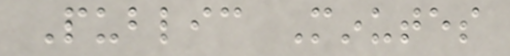Public Minutes
